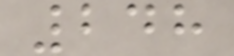248
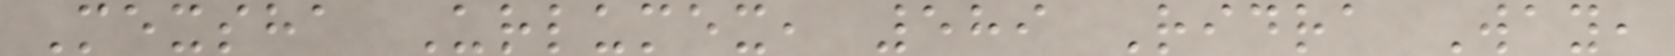Mexsha Urlumex, 589 Ridra Way,
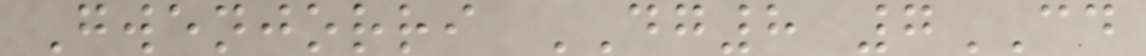Gwenjorri DG8 7CD
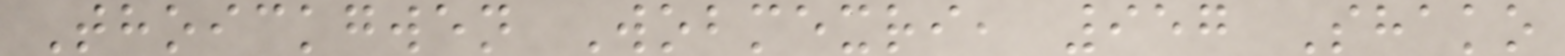Thoickgwen Wobmexri, 957 Shako
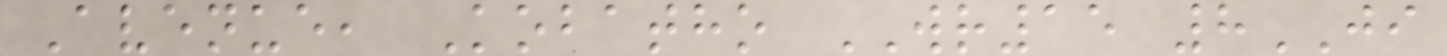Avenue, Kobatho WR15 8JI
